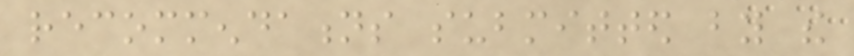recommendations submitted by the
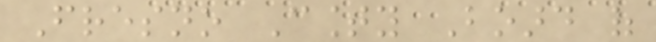Fresno County Board of
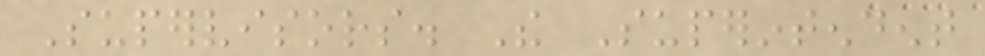Supervisors. The Superintendent
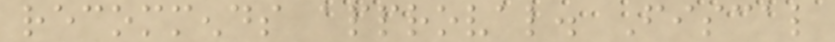recommends approval. Fiscal
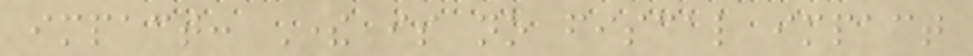impact: There is no fiscal impact
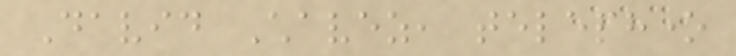David Chavez, telephone
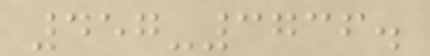457-3736.
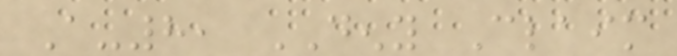A-8, DENY Claim
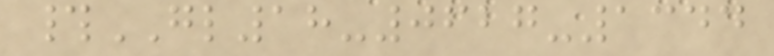#GL18-0627-1344
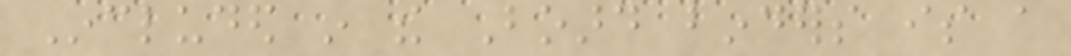Included in the Board binders is a
